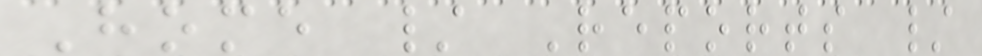Home / Reports /
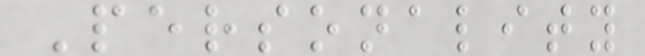Personality
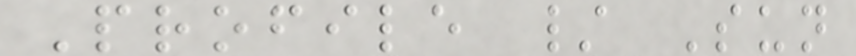Profile / Sun
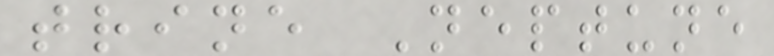trine Neptune
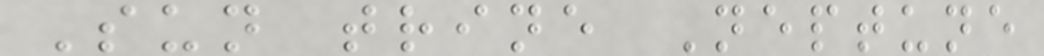Sun trine Neptune
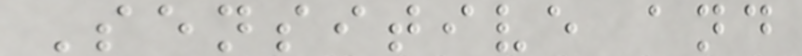Sensitive and
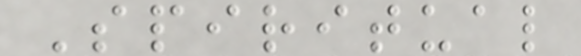Spiritual
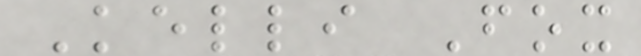Kelli Fox
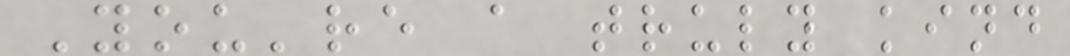You're a truly kind
